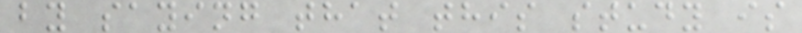by saying that this study is
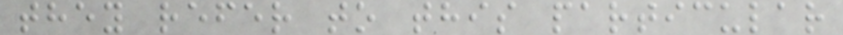they refer to this particular
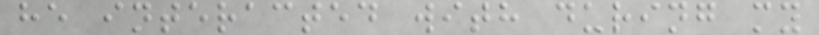he interacted with during my
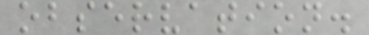observation.
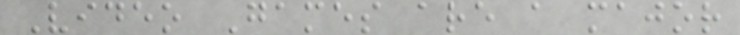Video Games are a major
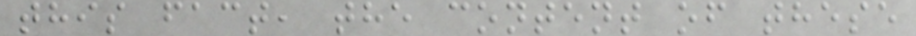this fact, the content of these
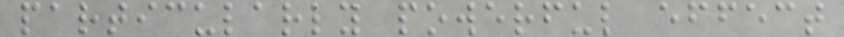particularly powerful effect
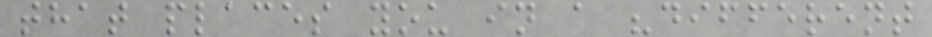that places you in a "different
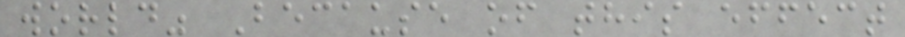world" Because of this effect
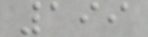199
